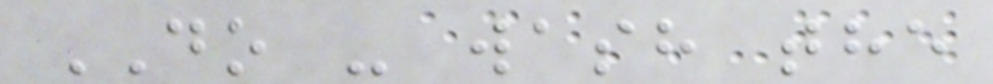DO - wash the
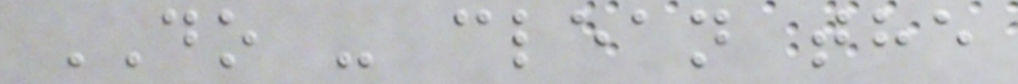DO - clean the
